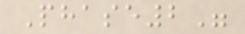Phase2"
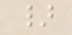}
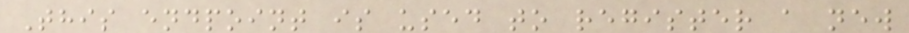This endpoint is used to register a new
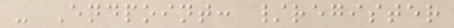- Endpoint: /register
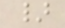}
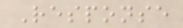Response
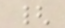{
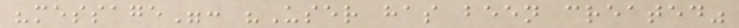"message": "User has been created"
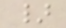}
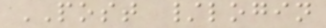POST /login
